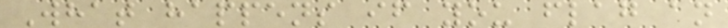What happens if you flag an
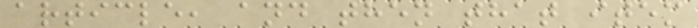article, and then that item
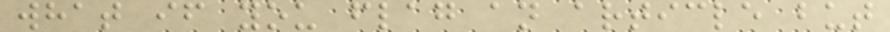what if you flag an article but
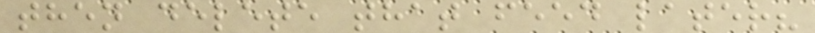then delete that feed later?
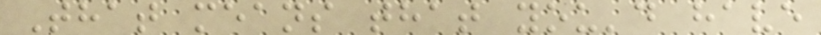That means that you'd have
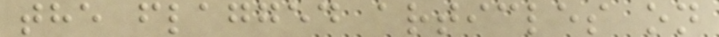the flagged articles on
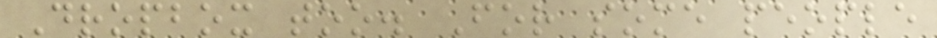Dropbox too. For some people
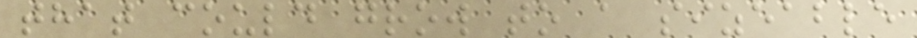that could grow to a sizeable
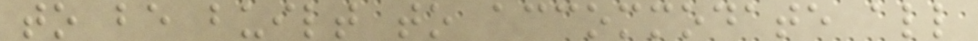to be built to accommodate all
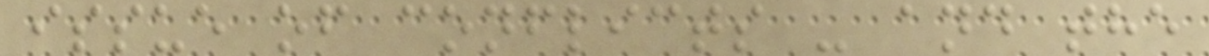issue of conflicts - and the
